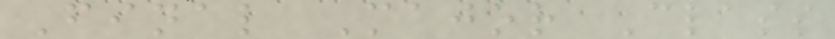Final Major Class
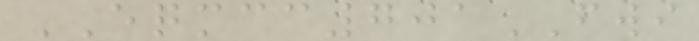EQMCC701FWI
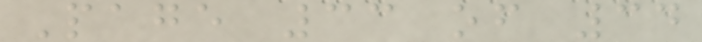Page 33 of 34
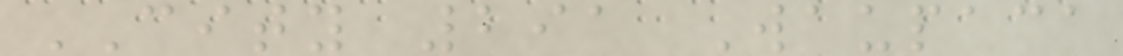CITY 291 Waupaca
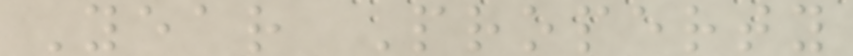Year Property
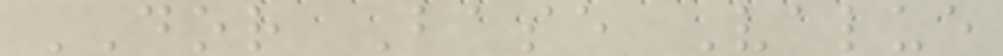DOR Base Value
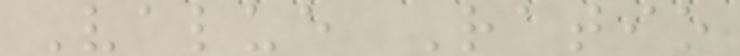Value Ratio
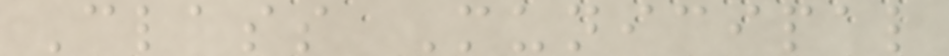Class Municipal
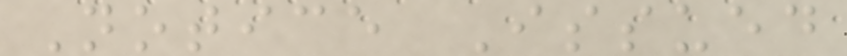Notice Issued
